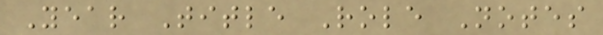Year Title Role Notes
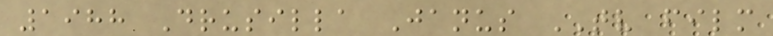1988 Drusilla Janus TV film
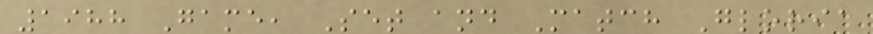1988 Game, Set and Match Gloria
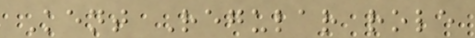Kent Regular role
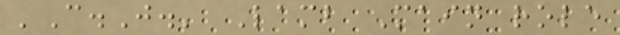'C.J.' Lamb Main role
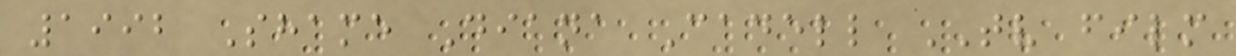1992 Shame Diana Cadell TV film
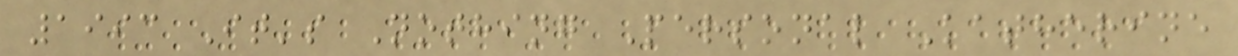1993 It's Nothing Personal Katherine
